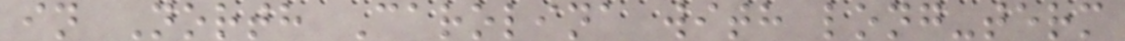in North Carolina with long-term
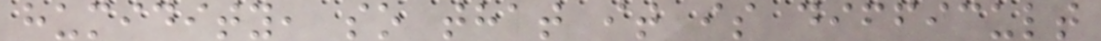humidity, so that it is difficult
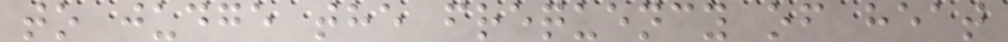to judge the frequency of heat
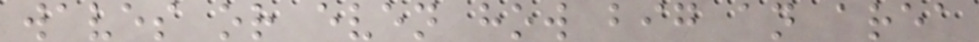waves or even how big an area
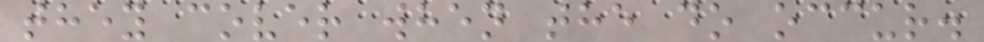they cover when the do occur.
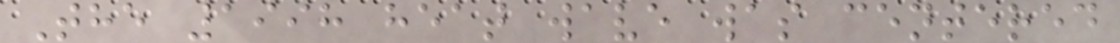The 1998 heat wave was centered
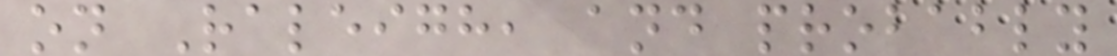on Raleigh, and probably
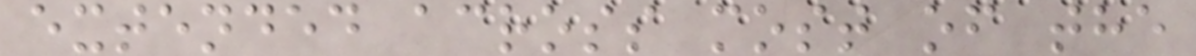extended across most of the
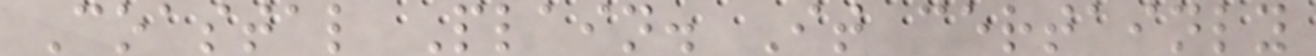Coastal Plain. It certainly
